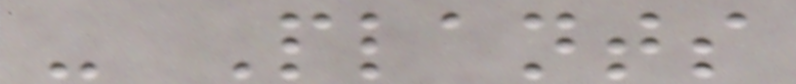- Plants
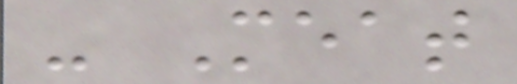- Meat
